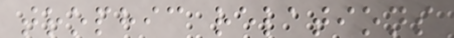trophic relations
